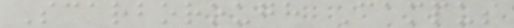Scarborough Campus
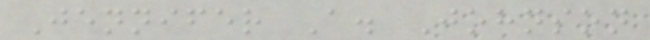Jennifer A. Johnson
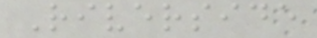Riverside
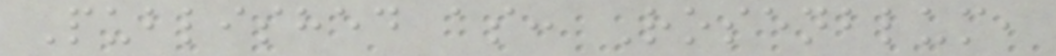Published as: Rosenblum,
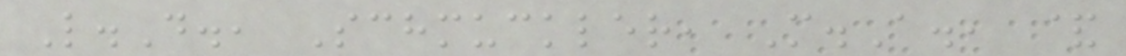L.D., Schmuckler, M.A., &
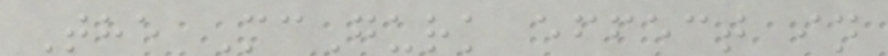The McGurk effect in
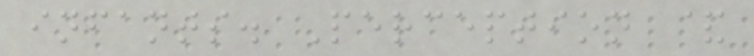infants. Perception &
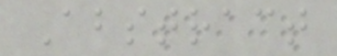Abstract
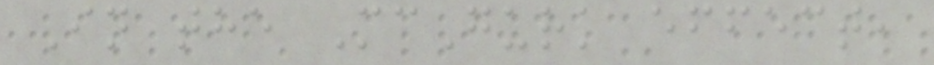In the McGurk effect,
